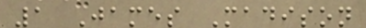1 James Madison
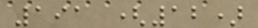191 (12)
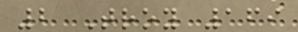2 Troy 169
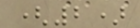(2)
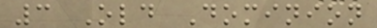3 Old Dominion
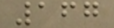167
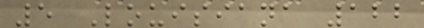5 Louisiana 122
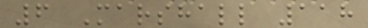6 Marshall 118
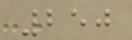250
